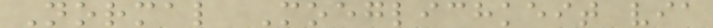Normal Moeglichkeit via
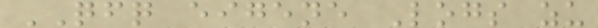QFQ eigene Logs zu
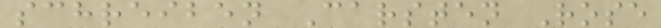schreiben Carsten Rose
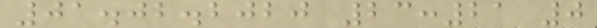01.02.2020 23:21 0
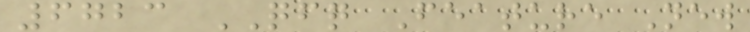6723 QFQ Feature New
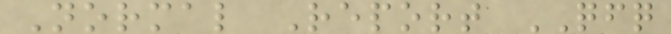Normal Report QFQ
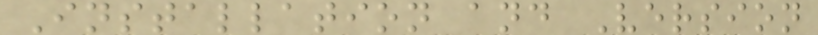Installation and Version
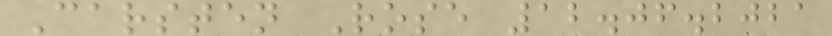Carsten Rose 12.06.2021
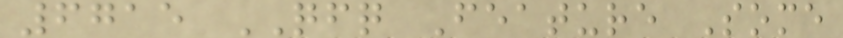6715 QFQ Feature Some
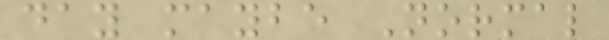day maybe Normal
